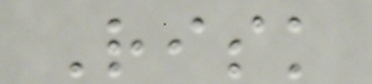Risk
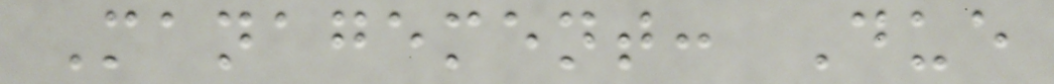Management: Due
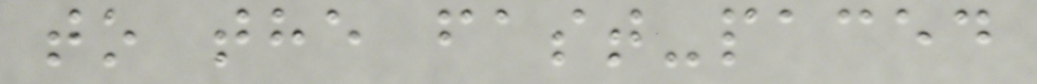to the fast-paced
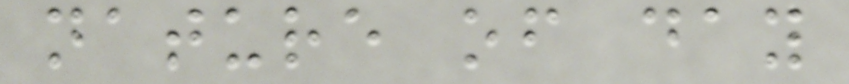nature of day
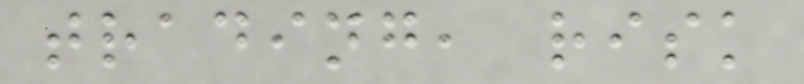trading, risk
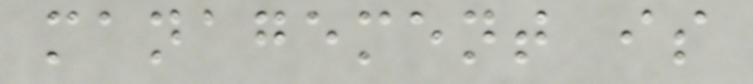management is
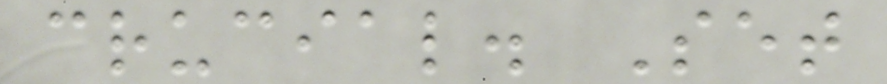crucial. Set
